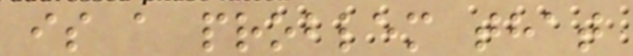is a problem that
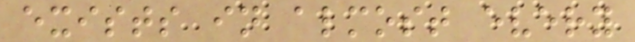exists in almost every
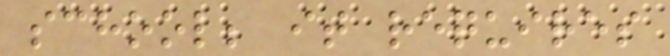school; it requires
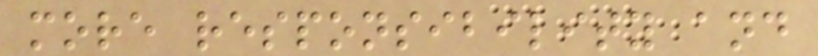more responsibility and
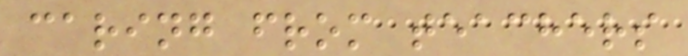caring from teachers
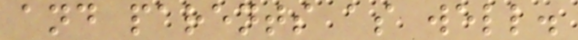and parents as well.
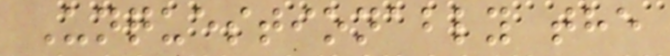Unquestionably the
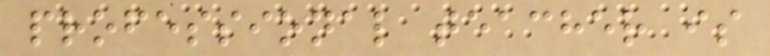professional teacher is
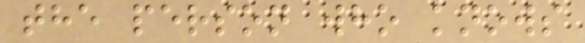the person who knows
